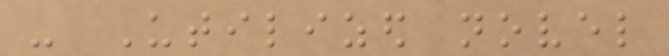- Utilized novel
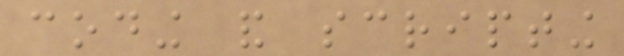coding and scripting
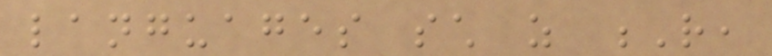languages such as R,
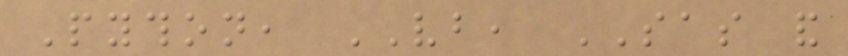Python, VB, SAS and
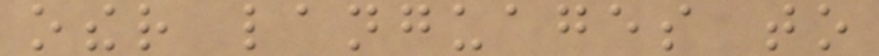other languages to
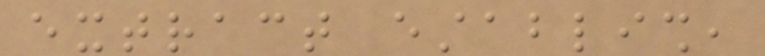extract establish,
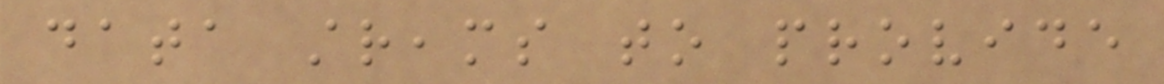data streams to provide
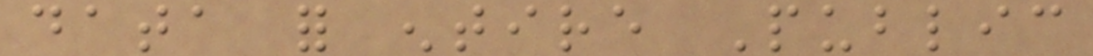data for entire Public
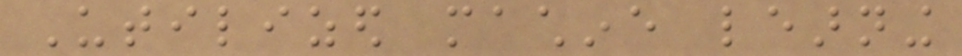Utilized machine learning
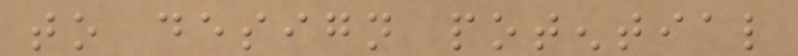to design potential
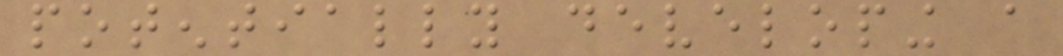potentially developing a
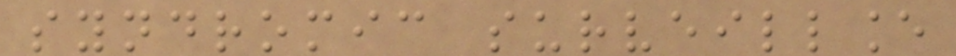syndromic surveillance
